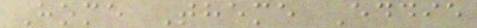Home Theme Eddie
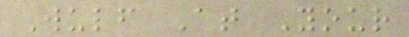Wulf At Your
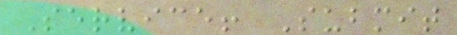Service! Submit
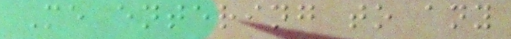Me entering to any
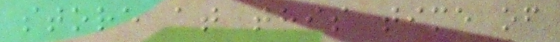store at this time of
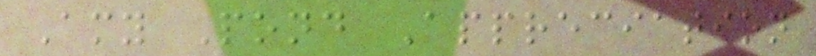Amy Pond Appreciation
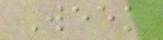Week
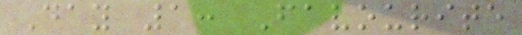Day 1: Favourite
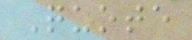Quote
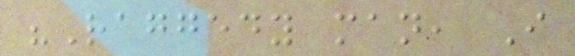"Raggedy man, I
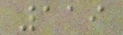119
